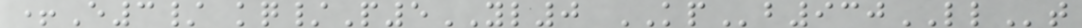+E3/ kq/P5YL0 KPb930LLt
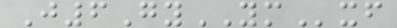J6GyYMxf
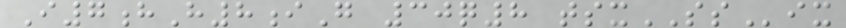I7hH8iG 30q8 tsxSSix
